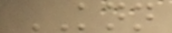KNN
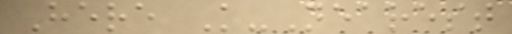Here K-Nearest
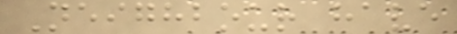Neighbour have
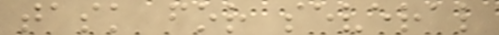task for several
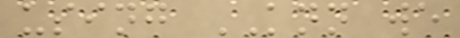using KNN we
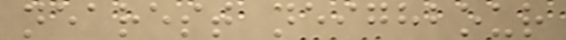nearest neighbour
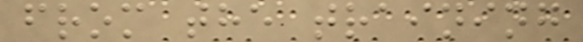from the training
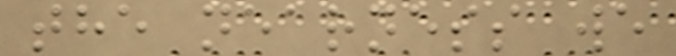the nearness we
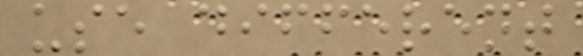use different
